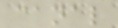canal
